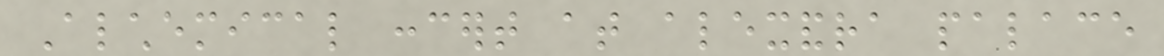Alchemical concert at alexandra palace
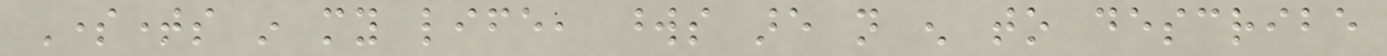Sometimes in my life, words are not enough to describe
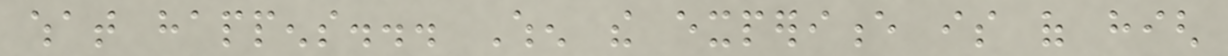what happens... When the experience is of high
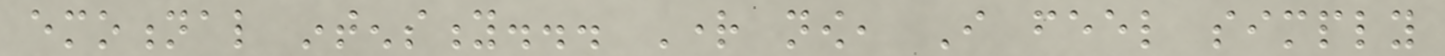emotional intensity... Right now, I feel simply
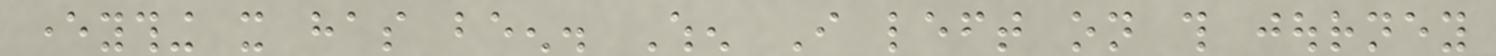everything it has been. When I left on this journey
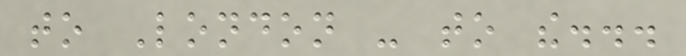to London - to the...
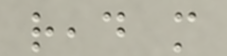read more
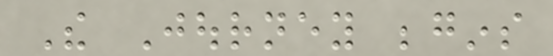The Journey begins
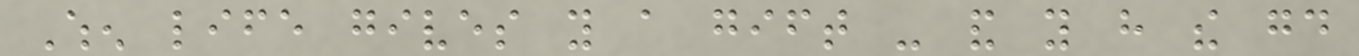When life gives you a gift - and you have the good
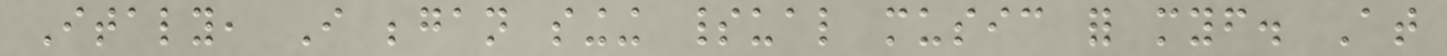Italy, I began singing spiritual music for myself. At
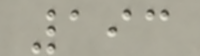193
